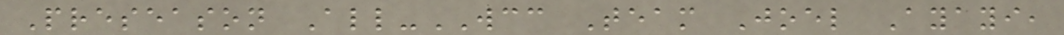Preseason All-WCC Team Joel Ayayi,
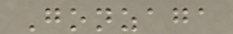Gonzaga
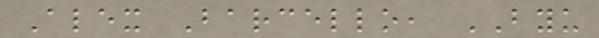Alex Barcello, BYU
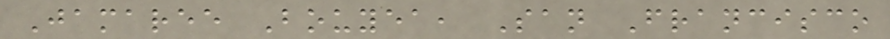Jamaree Bouyea, San Francisco
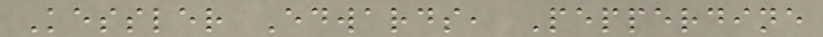Kessler Edwards, Pepperdine
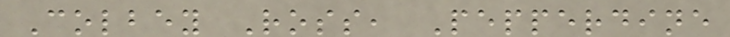Colbey Ross, Pepperdine
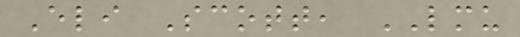Eli Scott, LMU
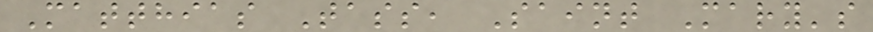Matthias Tass, Saint Mary's
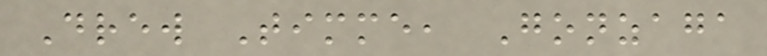Drew Timme, Gonzaga
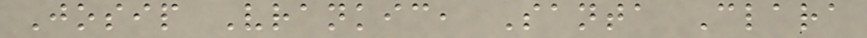Josip Vrankic, Santa Clara
